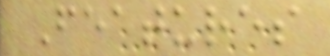Features
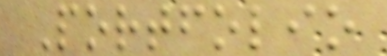Portfolio
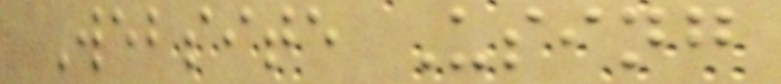Website Using
